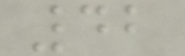42
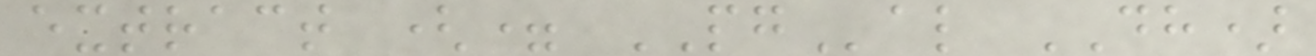extract (= PGal DH)
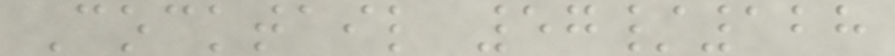Cocktail 57/128
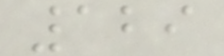129
